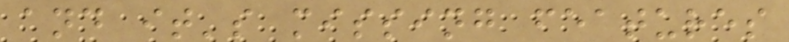and it's missing features
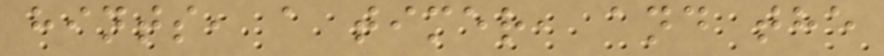hints, a timer, and the
